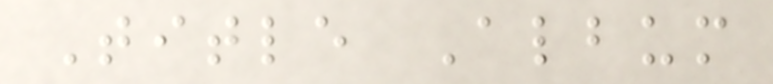Title Album
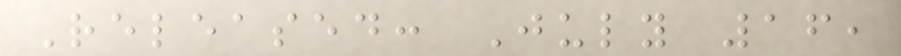Released: July 16,
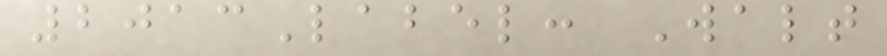2013Label: Walt
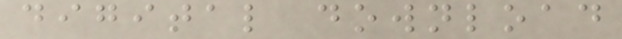digital download
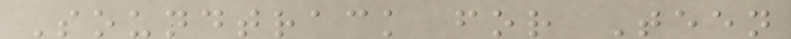Soundtrack for Teen
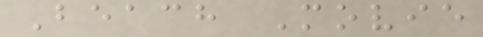Beach Movie
